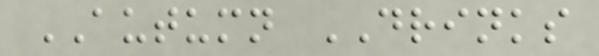AUTUMN DRINKS
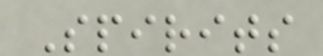Spirits
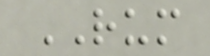RUM
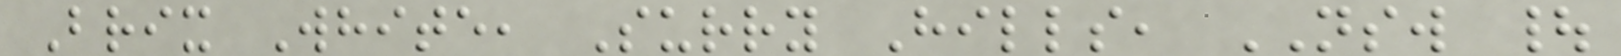Brix White, Surry Hills, NSW |
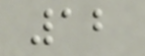12
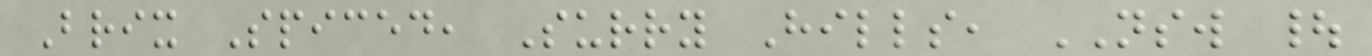Brix Spiced, Surry Hills, NSW |
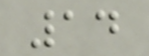14
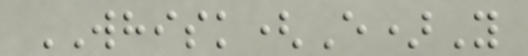WHISK(E)Y
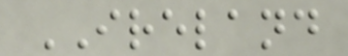IRELAND
